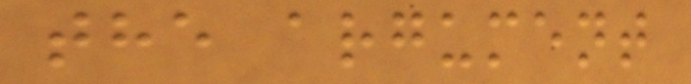the argument
